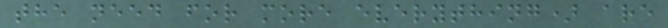the need for more everything) are
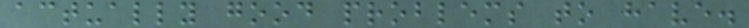actually good problems to have.
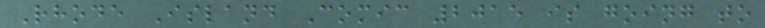Rhode Island Comic 2015 is going to
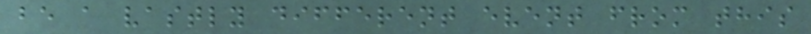be a vastly different event from this
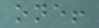one!
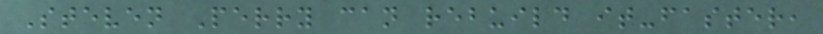Steven Perry can rebuild it-faster,
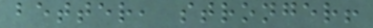better, stronger!
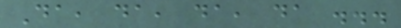Da, da, da, da ...
